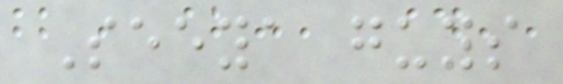Seeya guys
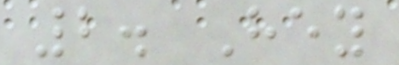2. Hey
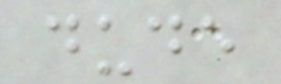dude
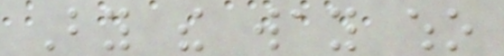By the way who
